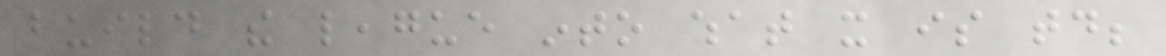build the league into what it is today;
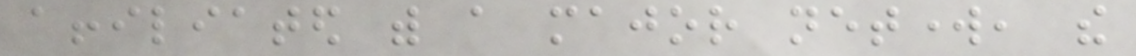affiliated with a major network, the
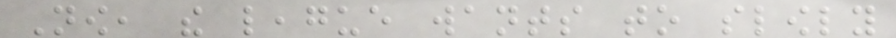Now, the league wants to slowly
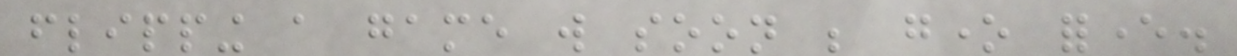flipping a game will soon be gone forever.
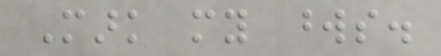Mark my words.
